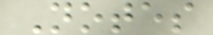Notes
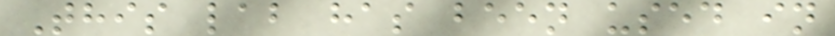This lab has been used in
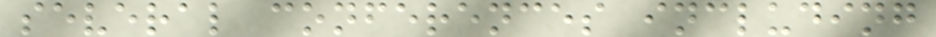several conferences including
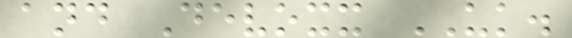and Devoxx UK.
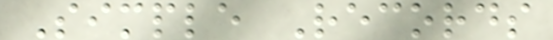Simple Records
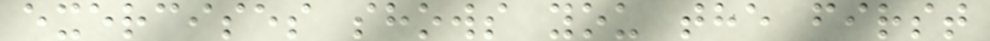exercises shows you the first
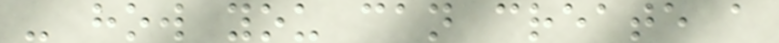- how you can create a
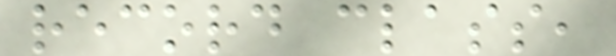record class,
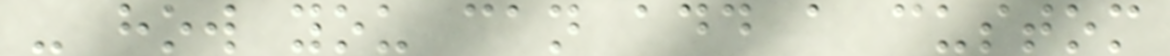- how you can add a custom
